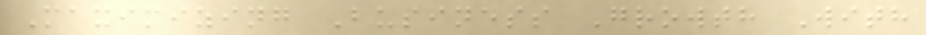Maximizing Business Growth With
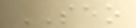SEO
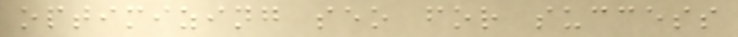optimizing seo for success
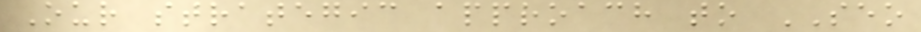Our strategic approach to SEO
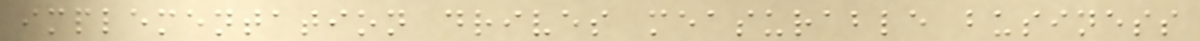implementation drives measurable business
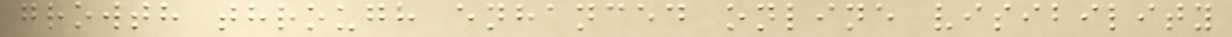growth through enhanced online visibility
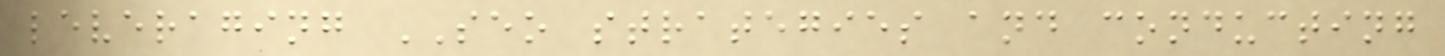leveraging SEO strategies and conducting
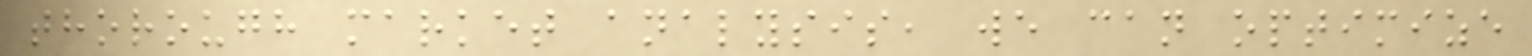thorough market analysis, we can optimize
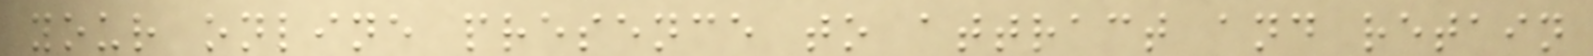your online presence to attract and retain
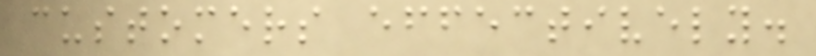customers effectively.
